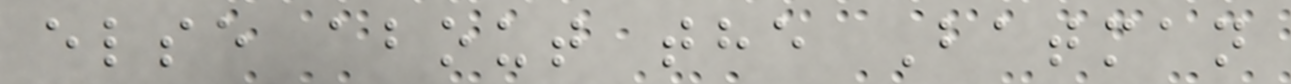else about the Batman
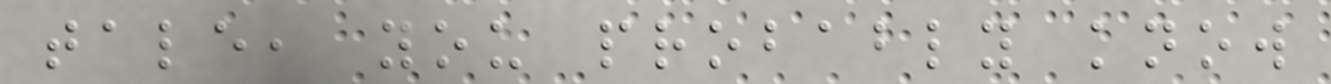tale, you probably know
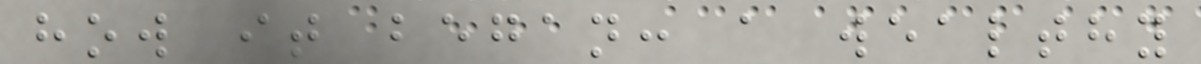how it began: a wealthy
